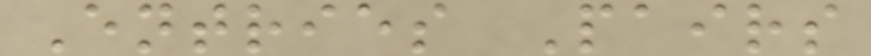Entries Pairs
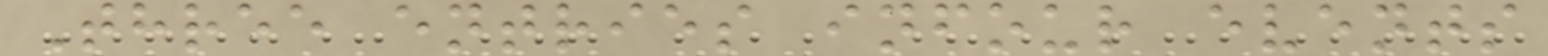Three entries infour events
